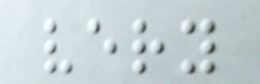very
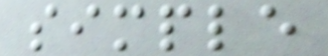simple
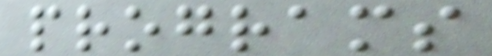programs
